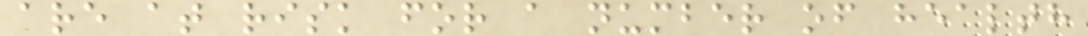are at risk for a number of health
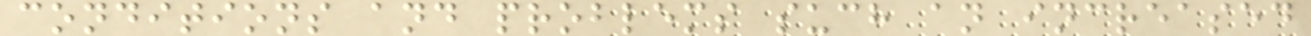conditions and problems such an increased
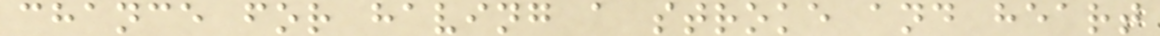chance for having a stroke and heart
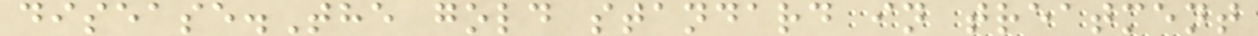disease.The gold standard in treatment
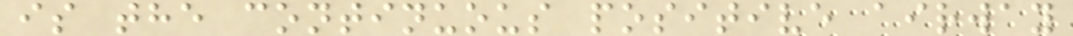is the continuous positive airway
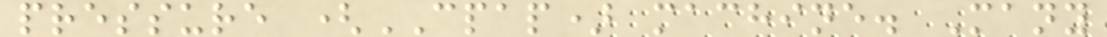pressure (CPAP) machine. Many
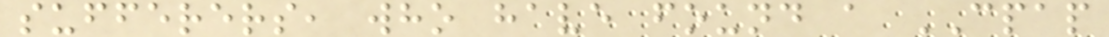sufferers, who have found a CPAP
